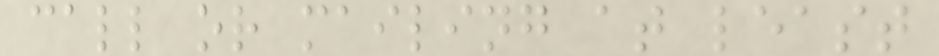call or mailing at least
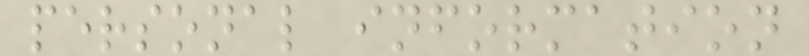personal information
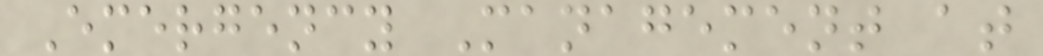Emergency Management at
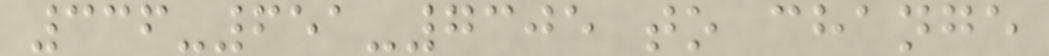336-651-7305 to change
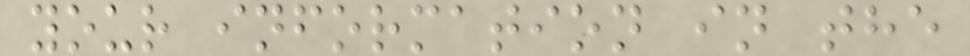your information in the
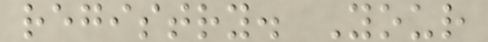registry. Your
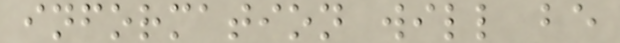information will be
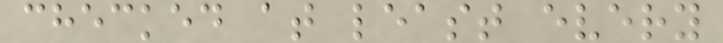checked at least every
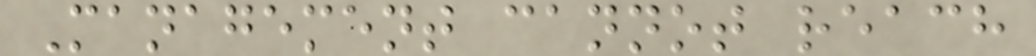Management cannot reach
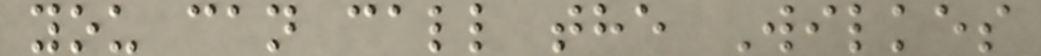you can call the Wilkes
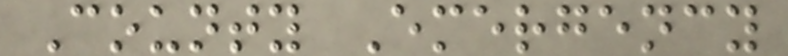County Emergency
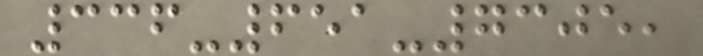336-651-7305,
